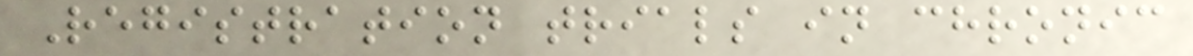Registration trials in chronic
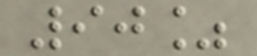90%
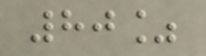80%
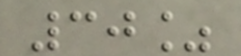30%
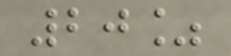20%
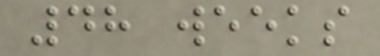48 weeks
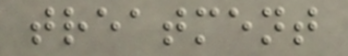treatment
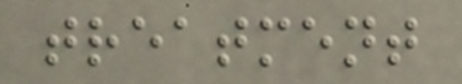treatment
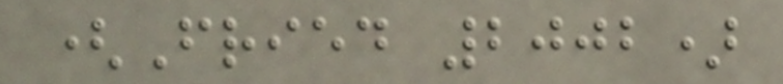(Fried 2002)
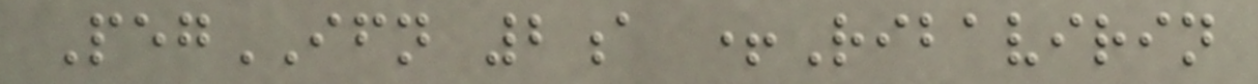PegIFN 2a +Ribavirin
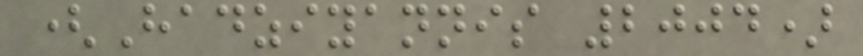(Hadziyannis 2004)
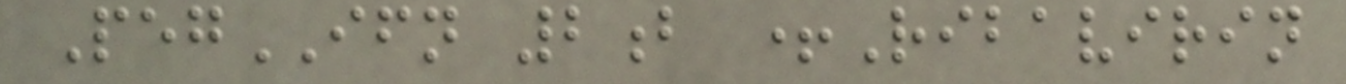PegIFN 2b +Ribavirin
